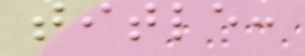title:
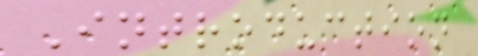Introduction
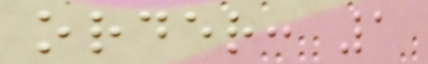order: 1
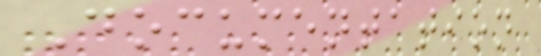Documentation
